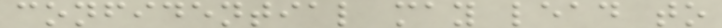confidential may lead to
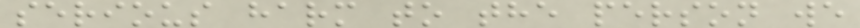serious harm to the person we
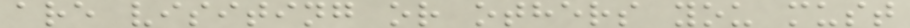are visiting or others you must
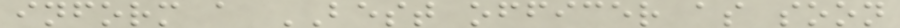inform a BEST officer as soon
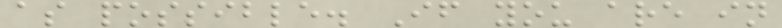as possible. If you are in
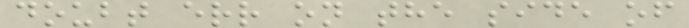doubt err on the side of
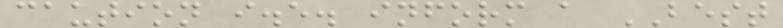caution i.e. inform a BEST
